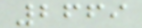2669
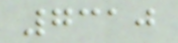7310
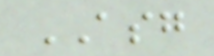ASG
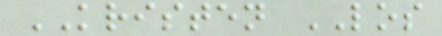KRISTEN LOS
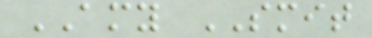AMY SMIT
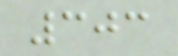303
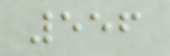556
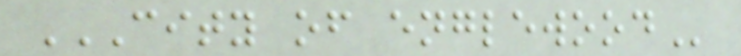CITY OF ENGLEWOOD
